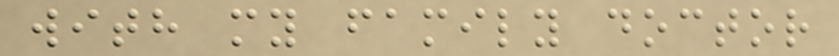with my family doctor
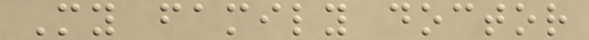My family doctor
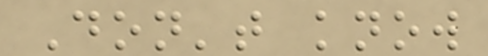Don't know
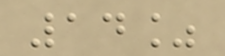14%
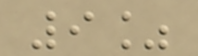9%
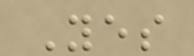Yes
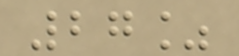27%
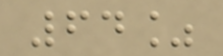64%
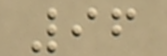96
